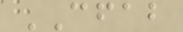CFAB
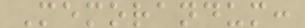Memorandum:
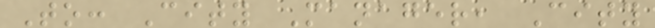To: City Manager, City
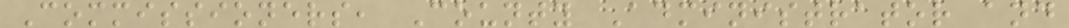Commissioners, County Administrator and
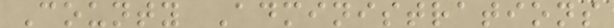County Administrations
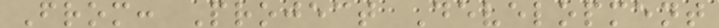From: Project Development
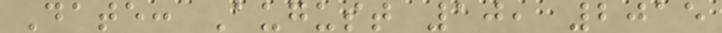Date: August 10, 2015
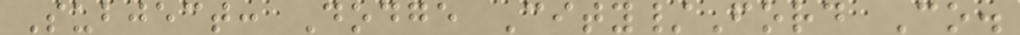Subject: Dodge City/Ford Co.
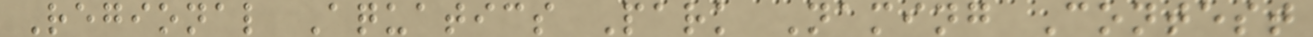Regional Aquatics Park Naming Contest
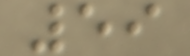59
